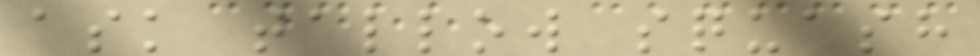ask tallow squash
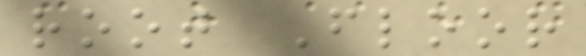root Floor
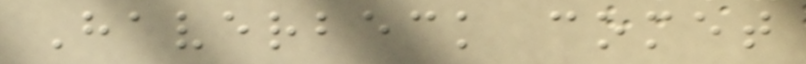Haverbeck comet
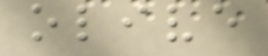olive
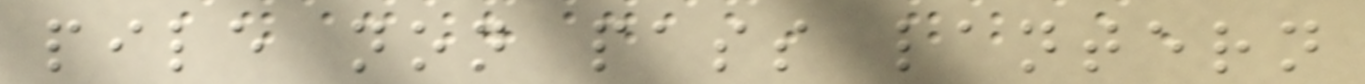pile non pass lantern
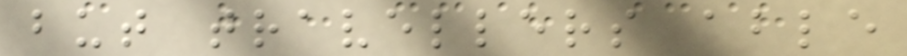but travellers able
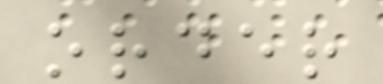order
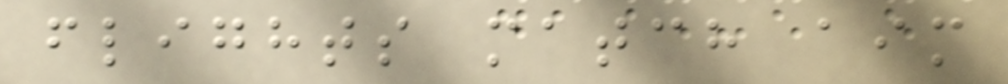flights match aim
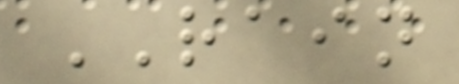RAIN
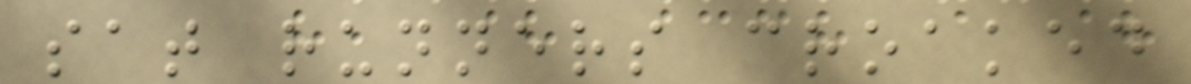sat runners croaked
